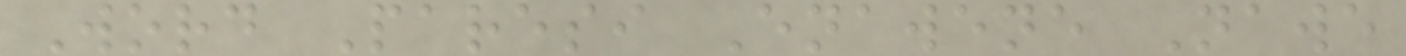Word Paresi Enawene Nawe
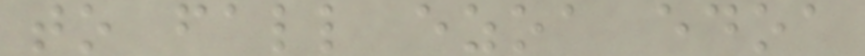to fall ezoa edoa
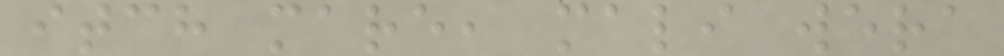itch mare, mali wera
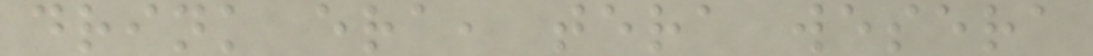drink era, tera wesera
